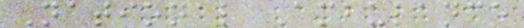National Ambulance
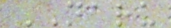NARU
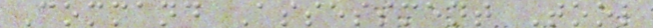Command Assessment Tool
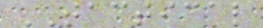TACTICAL
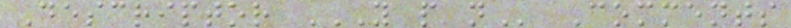Descriptor Y P N Comments
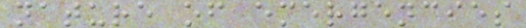nature of emergencies
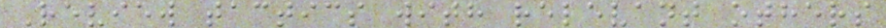Review tactics with relevant others
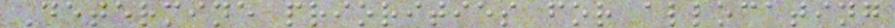Determine priorities for allocating
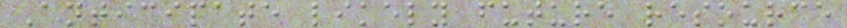Anticipate likely future resource
